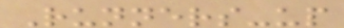Runners-up
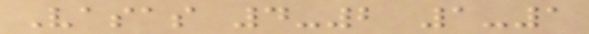Vasas 4-2 1-1
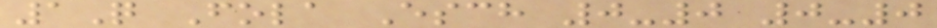1Q Fola Esch 0-0 0-0
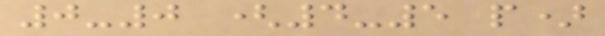0-0 (4-5 p)
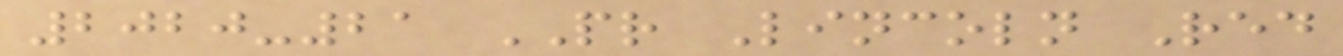2020-21 PR Lincoln Red
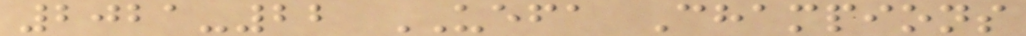2021-22 UEFA Champions
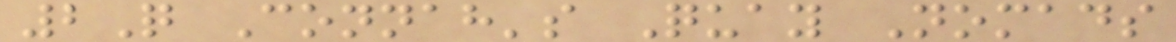2Q Connah's Quay Nomads
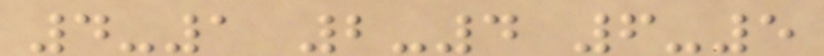4-1 2-4 6-5
